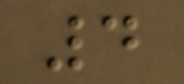4
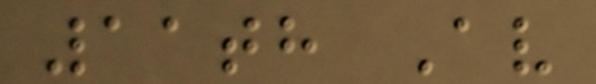11th Av
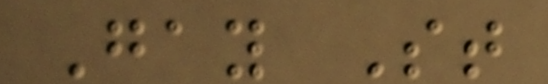Gay St
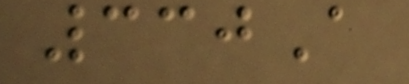330A
